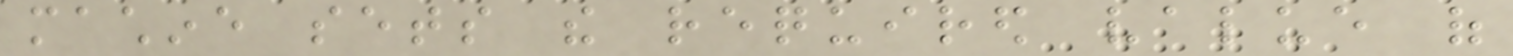machine sets the required value of
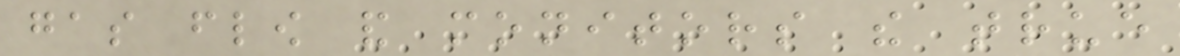gas flow and monitors the true
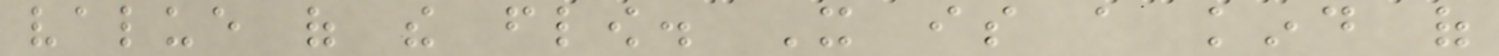value of the flow. It is a kind of
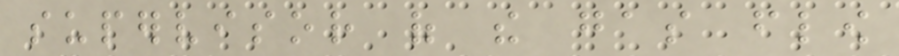supervisor of the gas flow
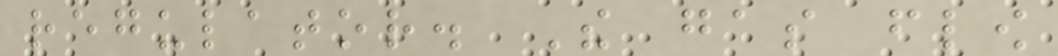regulator. The gas flow
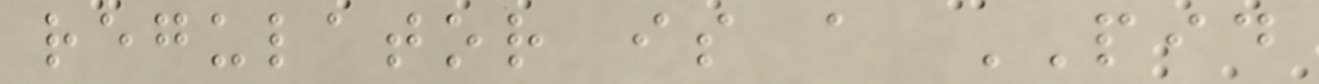regulator is a PID
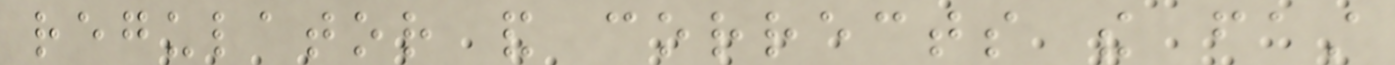regulator and corrects the fast
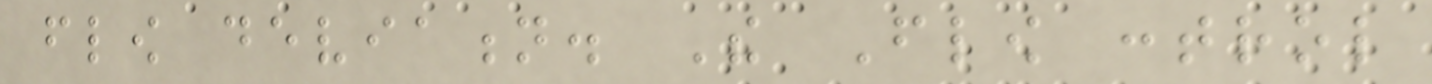flow deviation. The Flow control
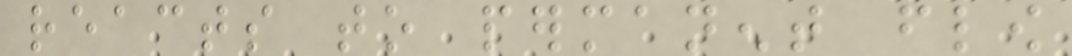reacts to permanent flow
